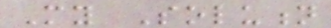My Solution
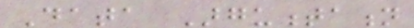Data Argumentation
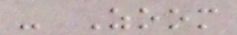- Zoom
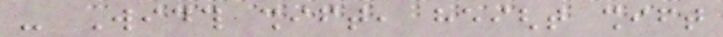- Width shift, height shift
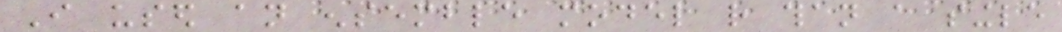I used an ensemble model rather than a single
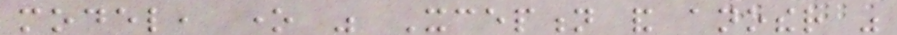model, one was Xception and another was
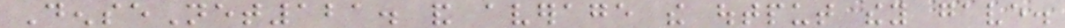DenseNet121. and average the output they gave.
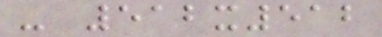- 512x512
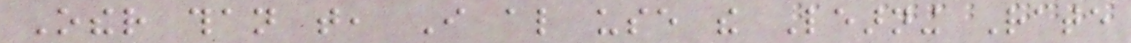Other than that, I also use the Learning Rate
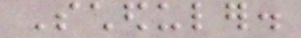Scheduler.
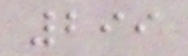299
